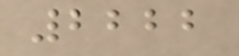2222
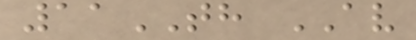11TH AV
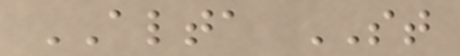ALTA ST
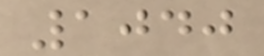1040
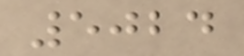5024
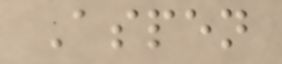Aspen
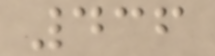436
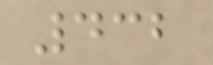432
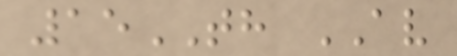15TH AV
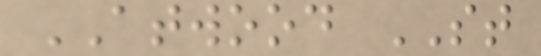ATWOOD ST
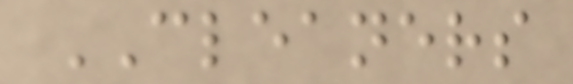CLEANERS
